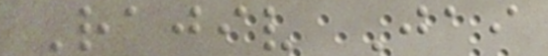Rajiv Jai
